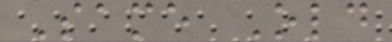Same Old
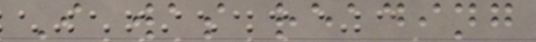I was reading
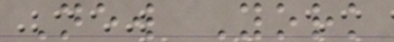New York
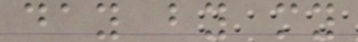day by my
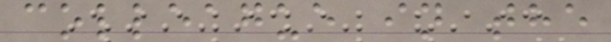colleague in the
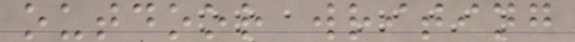outdoor writing
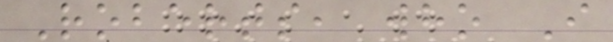Roberts, who I
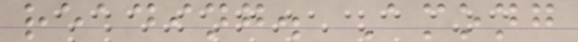reading. Among
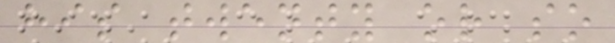his twenty or so
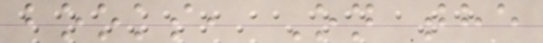books, On the
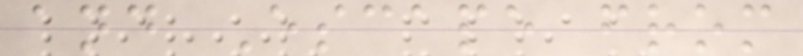and Escape from
